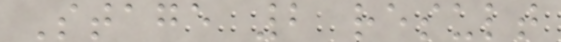Stage 2 result
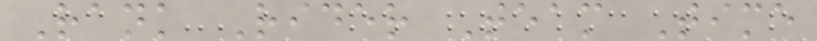Rank Rider Team Time
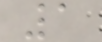1
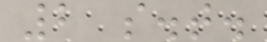2 s.t.
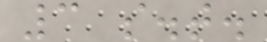3 s.t.
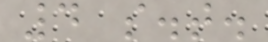4 s.t.
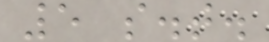5 s.t.
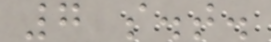7 s.t.
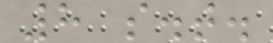8 s.t.
